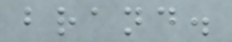brand.
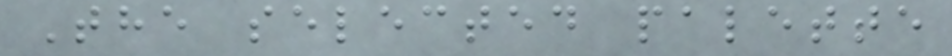The selected palette
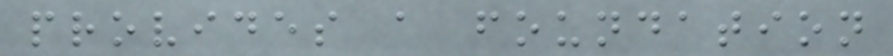provides a foundation
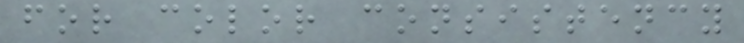for color consistency
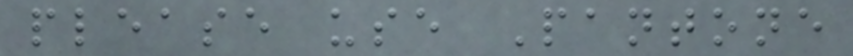please use Pantone
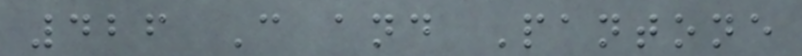426 C and Pantone
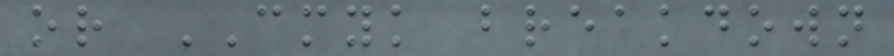or CMYK breakdown
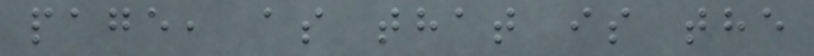page, as that is the
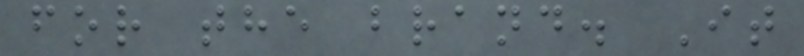for the brand. It
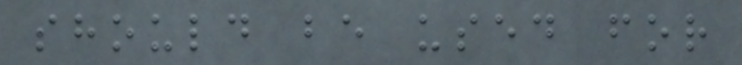should be used for
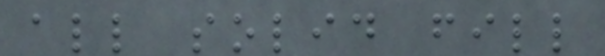all solid fill
